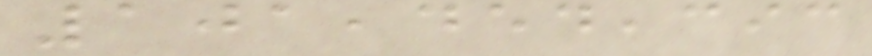101,454,393
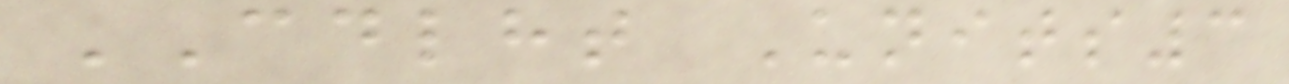CDLHT Units3
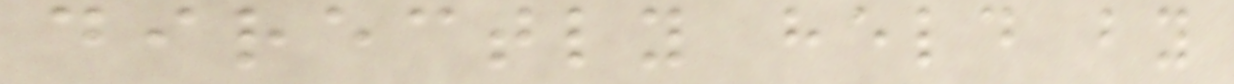directly held by
